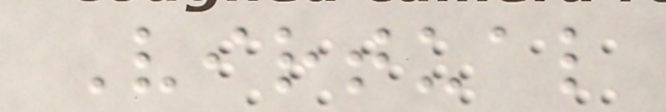Virtual
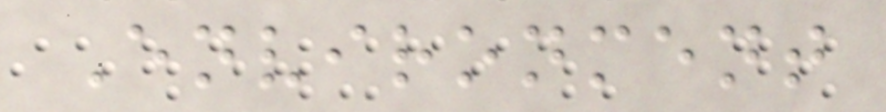Environment
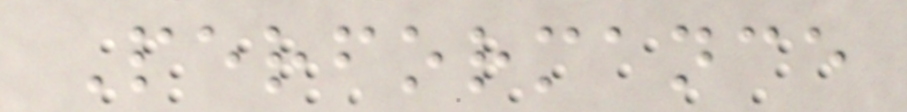Performance
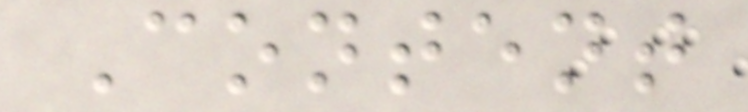Content
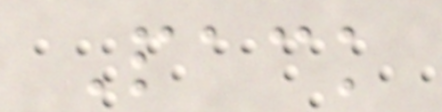Pack
